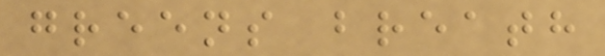greens breath
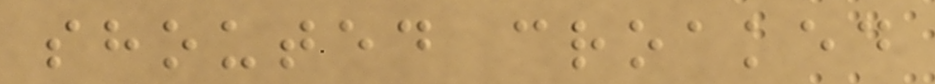shouted croaked
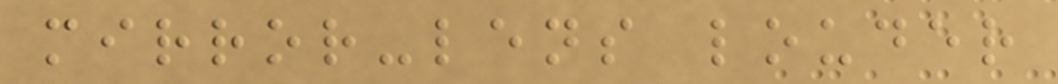mirror-lens louder
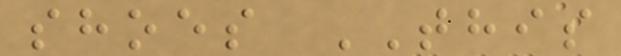shoes THIS
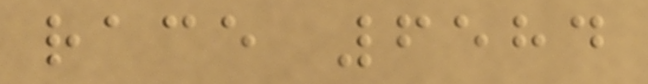race 6584
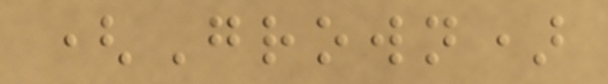(Grown)
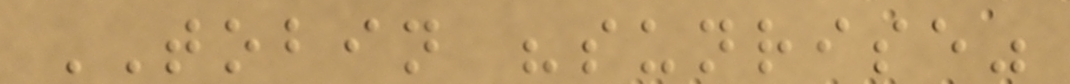TOBIN "sunrise"
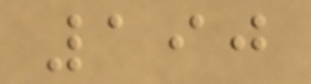190
